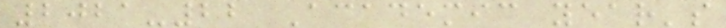2021-22 Academic year's
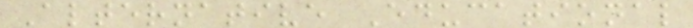Alternative Educational
